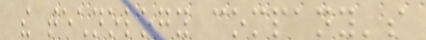the technology company's
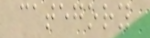category
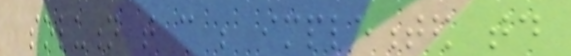solution that can be implemented today
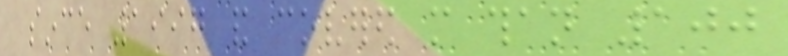since 1997 and covered more than 100
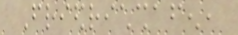Friedrichshafen,
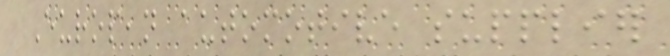European automotive supplier
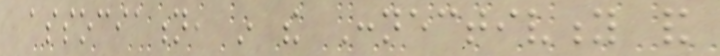association, in the Connectivity and
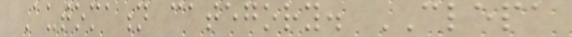Automation category. CLEPA
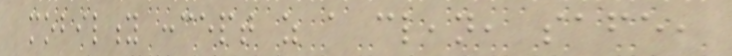mobility concept as a clean, safe,
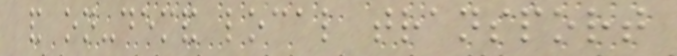and on-demand local transport
